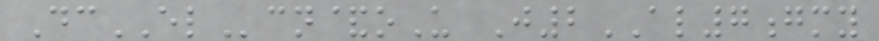DcELcn&oU J2AL7gmy
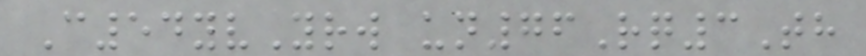C54yvYrw un76Rq3Th
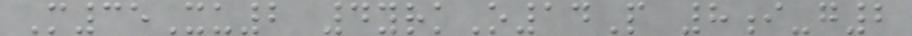M35Xu2 4yrkO14P 8i-g2
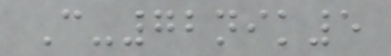C-72nik5
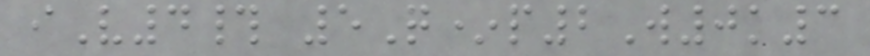iV4# 5Q*p2W0k3
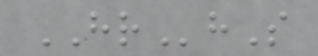HRhS
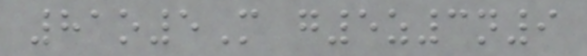81o5M g5z3n9
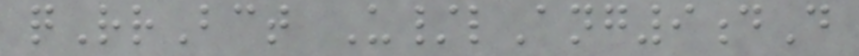qRrBct U/lAng9dD
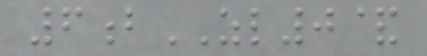6bZL0&
